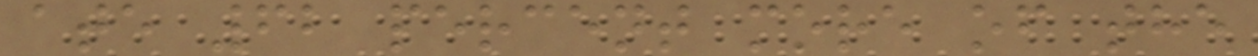ate 62 percent more of the
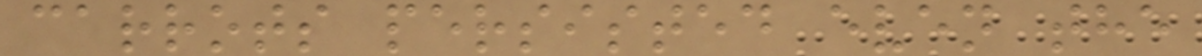carrots persisted even the
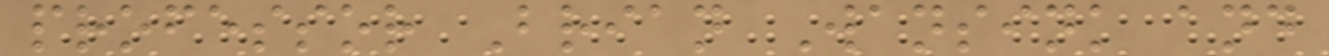professor Brian Wansink and
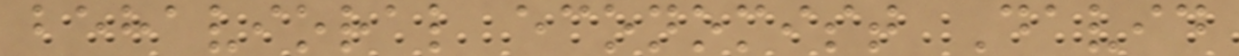behavioral economist David
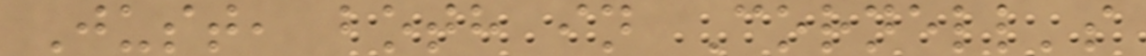Just, both in Cornell's
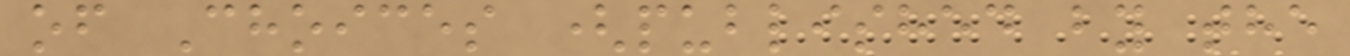of Choices (published by the
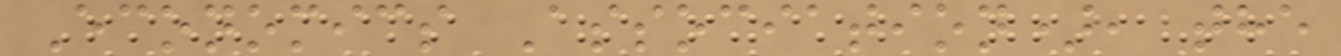Economics Association), the
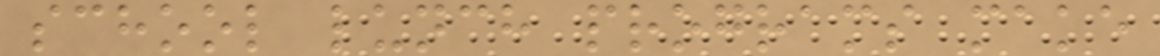school lunch programs make
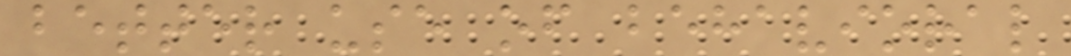better use of behavioral
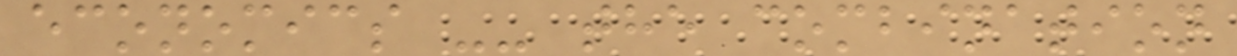economics -- the combination
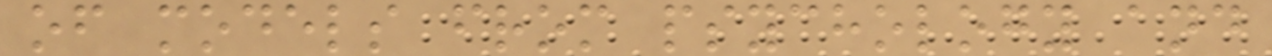of models from psychology and
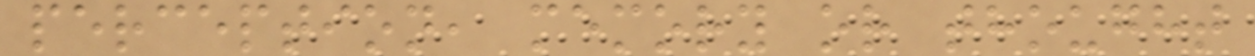perception, memory or thought
